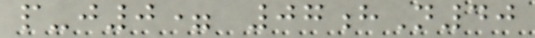p-j0= 07hN40
